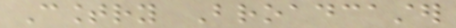Country Broadcaster
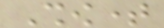Showtime
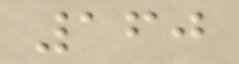160
